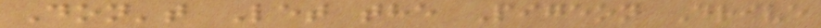Don't Let the Pigeon Drive
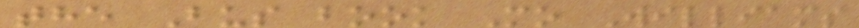the Bus book Mo Williams
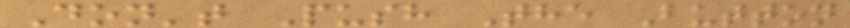Don't Push The Button
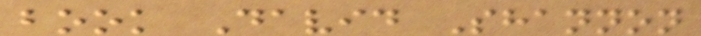book David Shannon
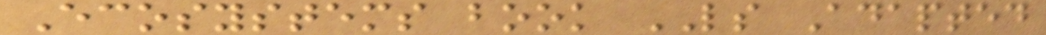Ecosystems book LS Adapted
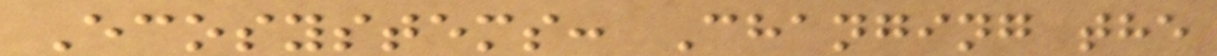Ecosystems: Changing the
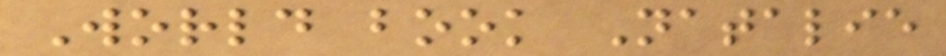World book Natalie
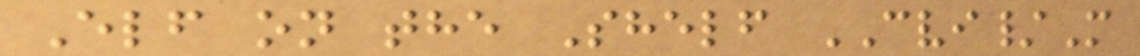Elf on the Shelf CVI/M
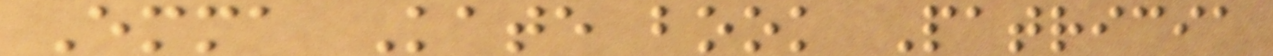Emma Kate book Patricia
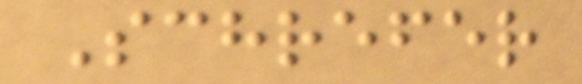Schrefer
